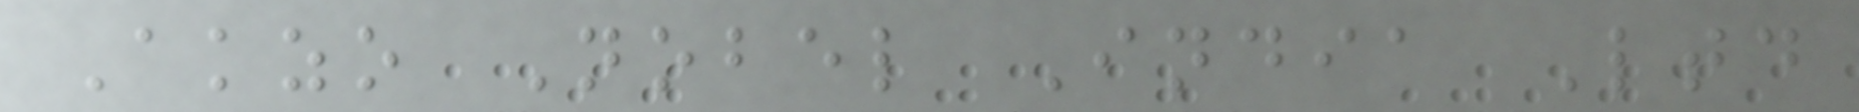Akzo Nobel India Ltd
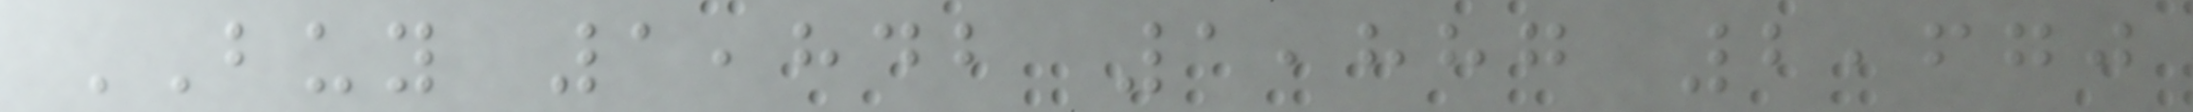BUY 1,842 1,887 2,670
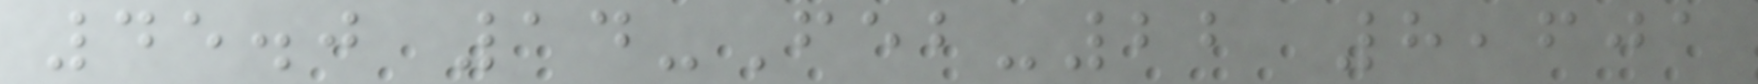45.0 14-Feb-22 8,601
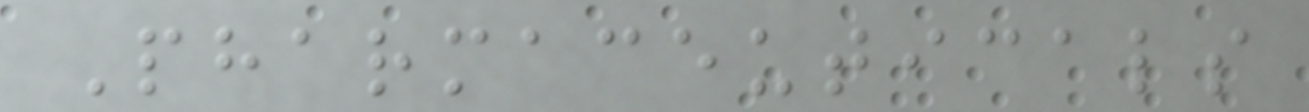Pharmaceuticals
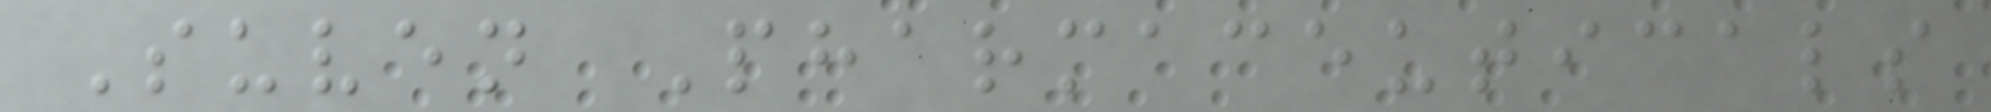Suven Pharmaceuticals
